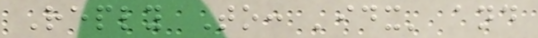Reply To: 'idx' and
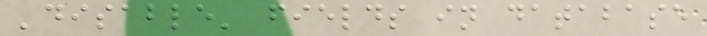'disable' fields in database
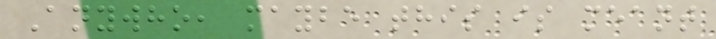Anywho, maybe this is meant
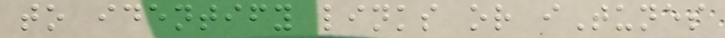to identify links or iTunes
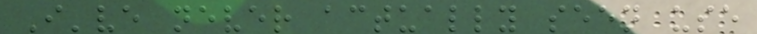I've never actually seen use
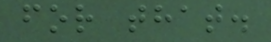for that.
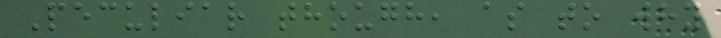Peculiar though, as to why
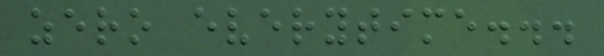zero everytime...
